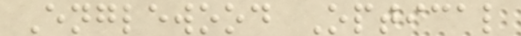Englewood Optical
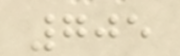705
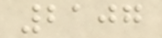2107
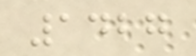1427
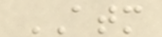ATM
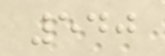540
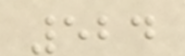524
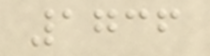1736
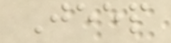Jeep
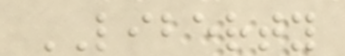LIBERTY
